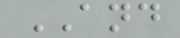AND
